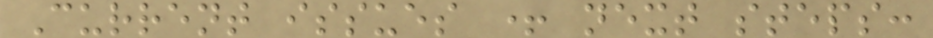Current issues + next steps:
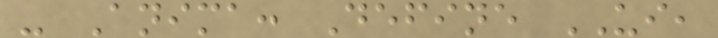- Anima: Define UI,
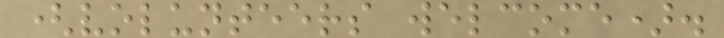(volunteers welcome).
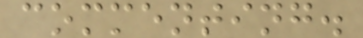commenting.
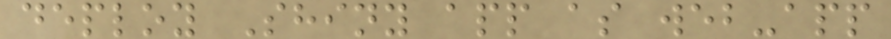deploy Shiny app as web-app
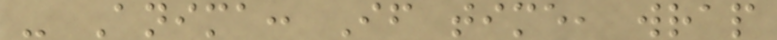- Anima: If time, wrap
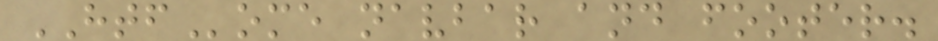HTFome navbar and footer.
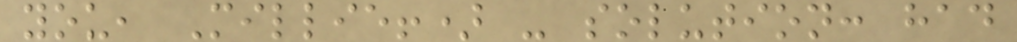you, Millie!) - solution: had
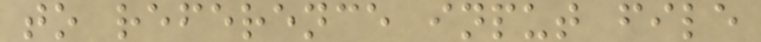to reference input file
